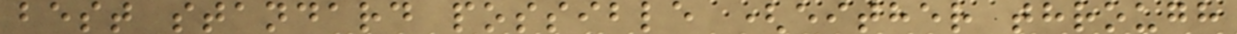best standard possible (either through
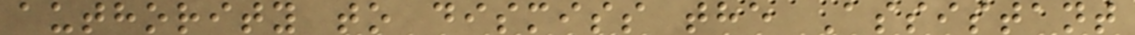authority to dismiss the Assistant
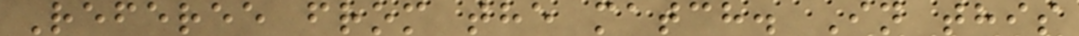Referee from the match. In this
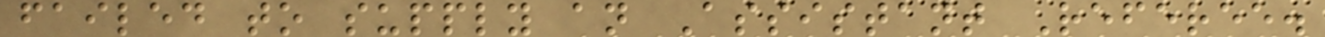failed to supply an Assistant Referee.
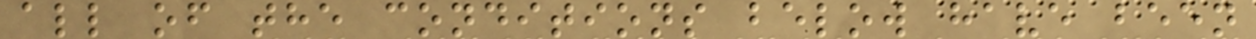all of the conditions below have been
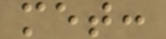met:
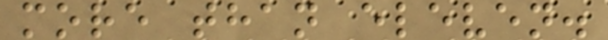more than eleven.
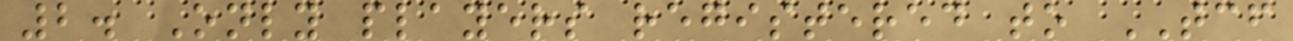2. Only players registered to TCF
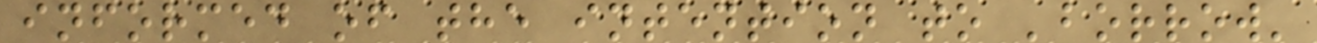informed of the intention to 'borrow'
